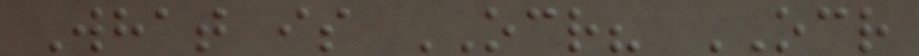What is OCR? OCR
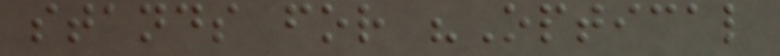stands for "Optical
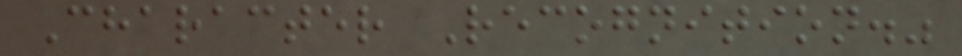Character Recognition."
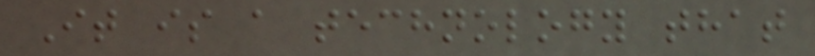It is a technology that
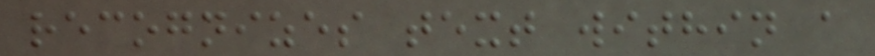recognizes text within a
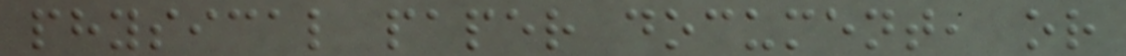physical paper document, or
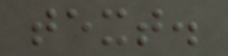text.
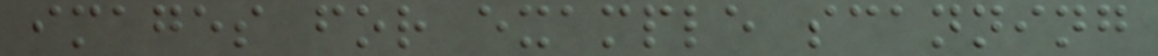images for example scanning
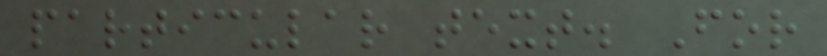particular text. For
